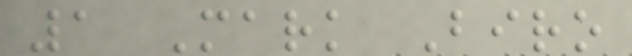1 Mark Biro
